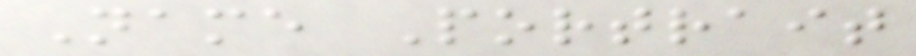Name Portrait
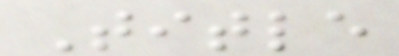Title
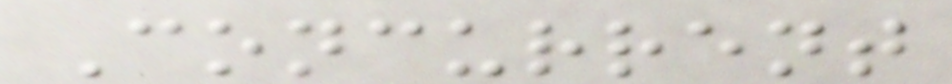Concurrent
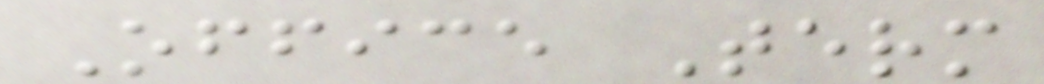Office Term
